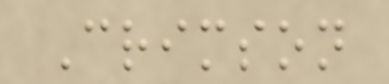Crimson
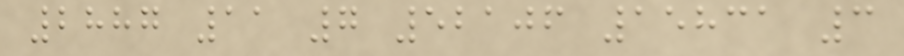2887 11 7 52106 15831 3
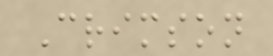Crimson
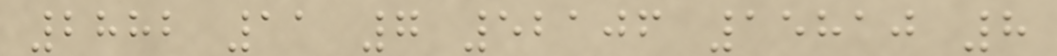2882 11 7 52106 15810 8
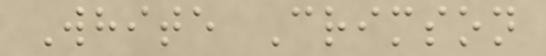White Crimson
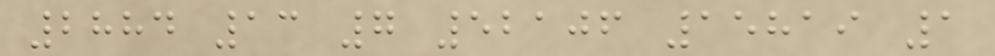2884 13 7 52106 15819 1
